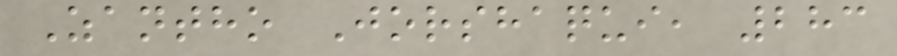Zantho Jorshaqui, 283
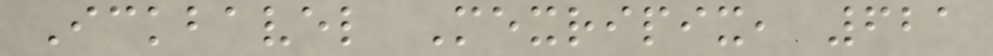Ickbavel Mexripix, 621
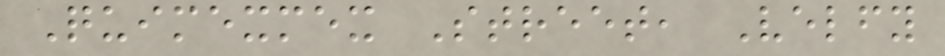Quimexmex Street, Velfy
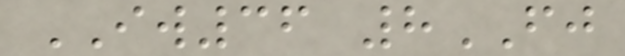IW36 8FJ
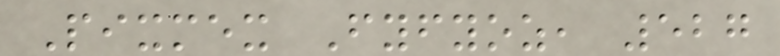Pixmex Fyfyoz, 527
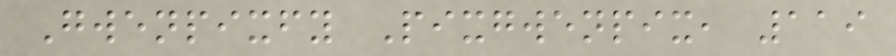Gwenpixfy Pixgwenpix, 119
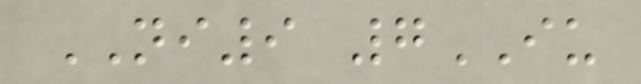NI9 7IU
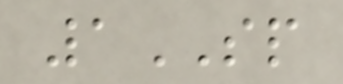1SP
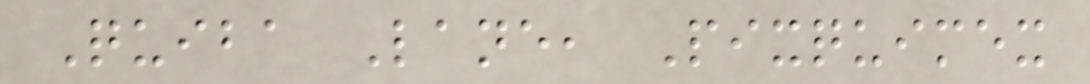Quiba Lane, Pixquimex
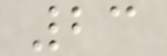23
